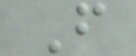F
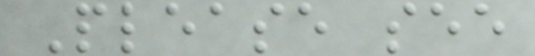Please see
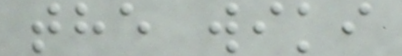the wiki
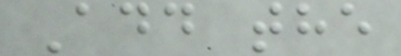Add the
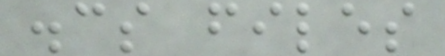.cs files
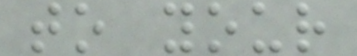to your
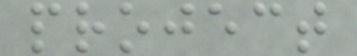project
